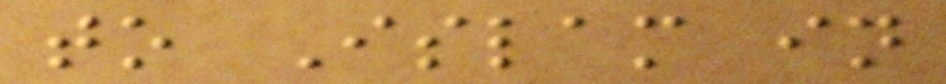to Islam in
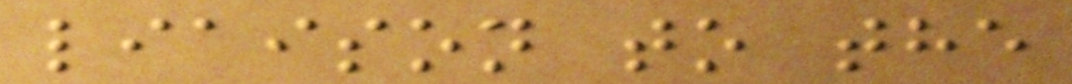liaison to the
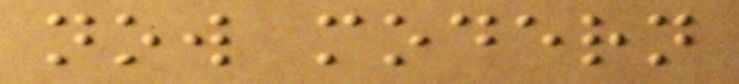now modern
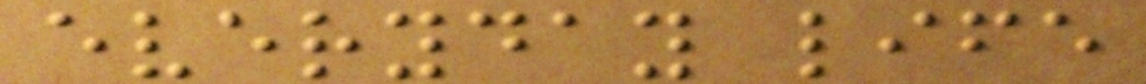everyday life
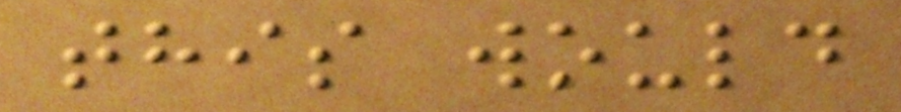this would
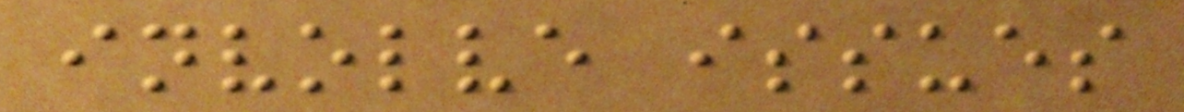involve issues
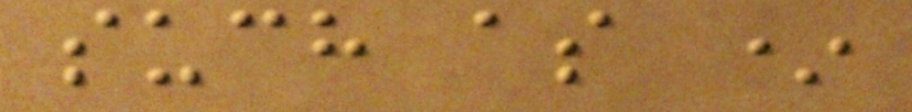such as *
